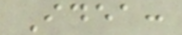Idea:
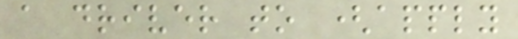a driver to (apply
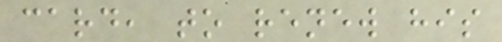card, to renew his
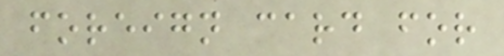foreign card for
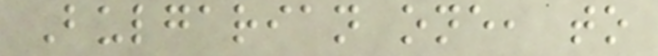Bulgarian one, to
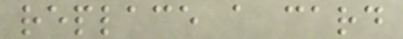replace a card
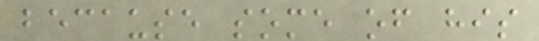because some of his
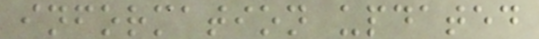information updated
